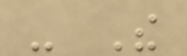- The
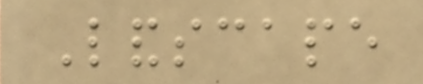Landscape
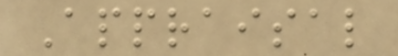Appraisal
